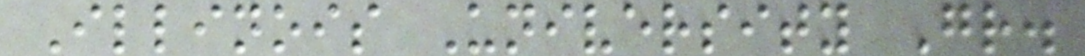Illinois University Gr.
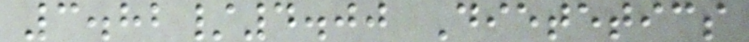3.82/4.00 Dietetics
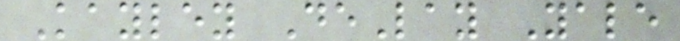Kayley DeLay Yale
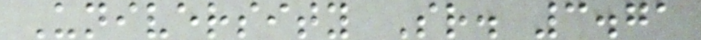University Sr. 3.71
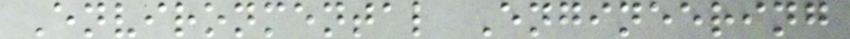Environmental Engineering
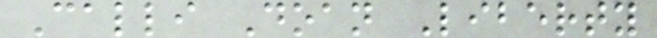Calli Doan Liberty
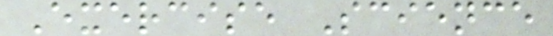Exercise Science
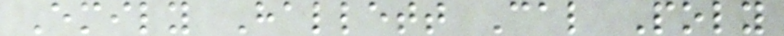Emily Hallett Cal Poly
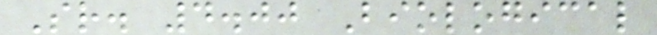Sr. 4.00 Biological
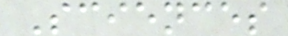Sciences
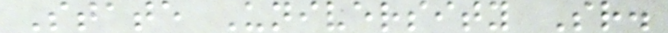State University Sr.
